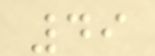49
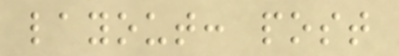layout: post
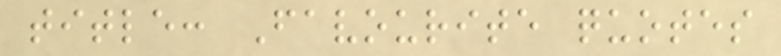title: Favourite quotes
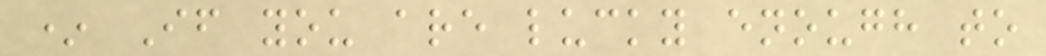* If you are lucky enough to
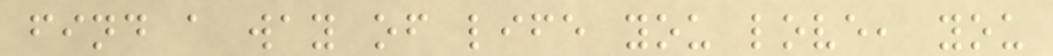find a way of life you love, you
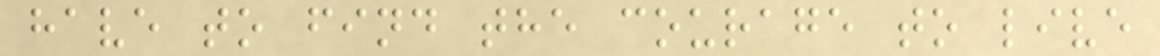have to find the courage to live
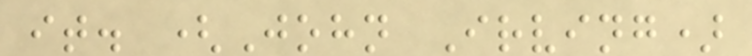it. (John Irving)
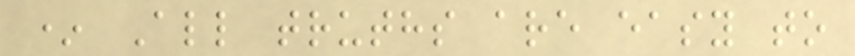* All truths are easy to
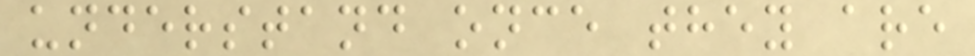understand once they are
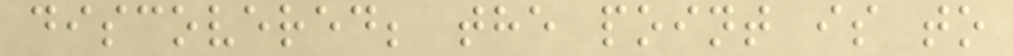discovered; the point is to
